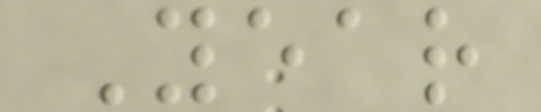Year
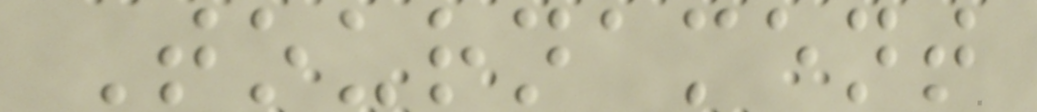Tournament
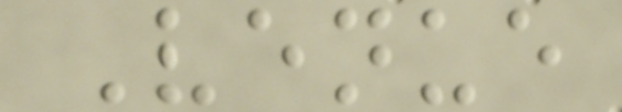Venue
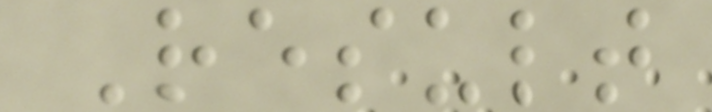Result
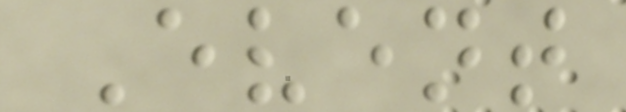Event
